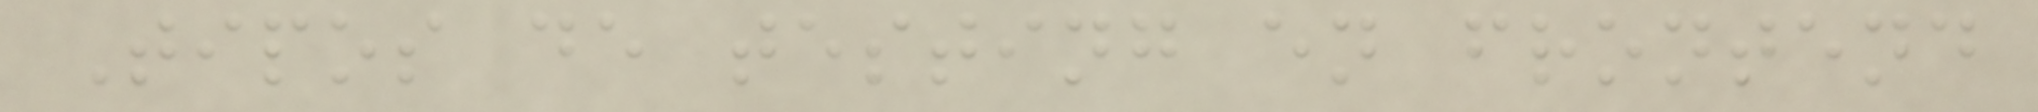Tipos de testing en frontend
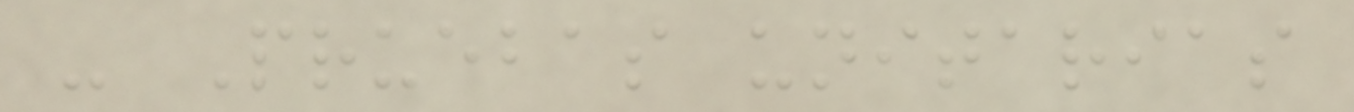- Pruebas unitarias
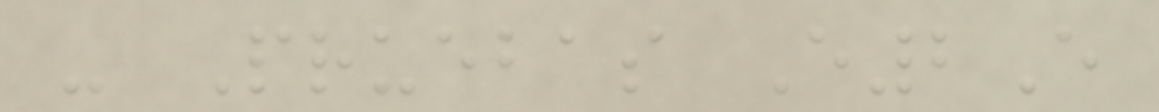- Pruebas E2E
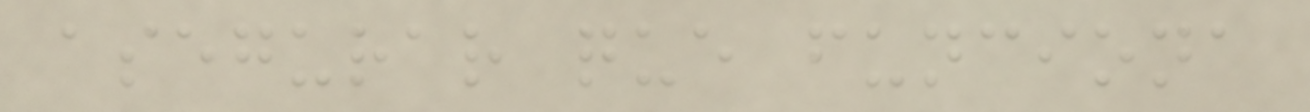asegurar que funciona
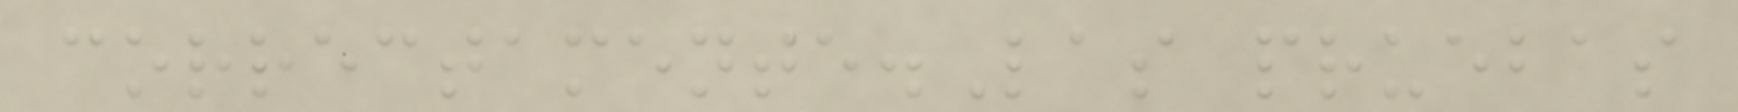correctamente.Las pruebas
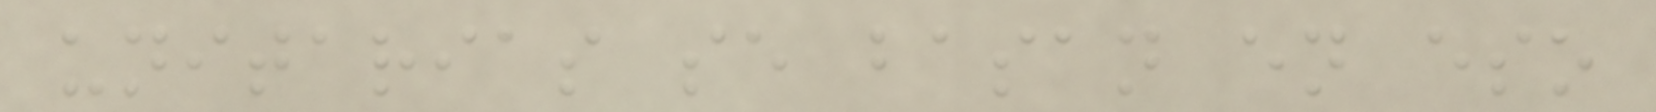unitarias se basan en eso
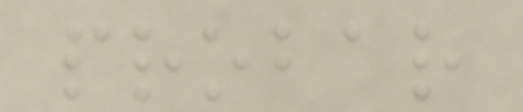probar
